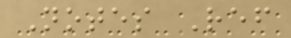Notes Ref
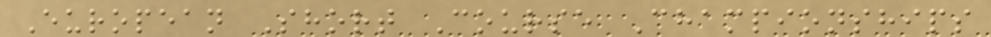European Short Course Championships
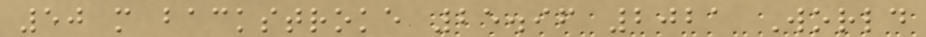50 m backstroke 25.96 2021 World
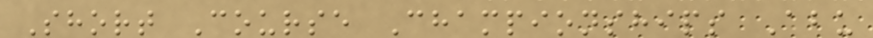Short Course Championships Abu
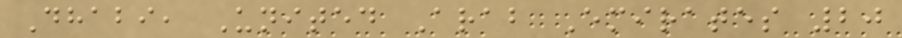Dhabi, United Arab Emirates 20
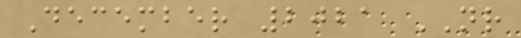December 2021 NR
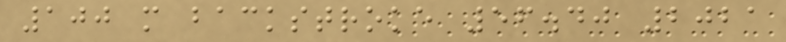100 m backstroke 56.40 2021
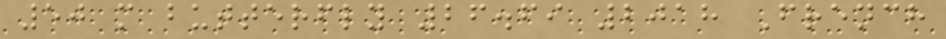50 m butterfly 26.69 2018 French
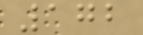172
